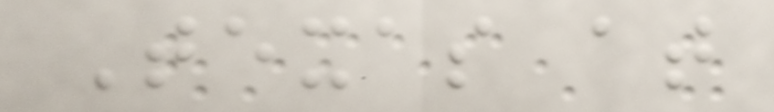Texas at
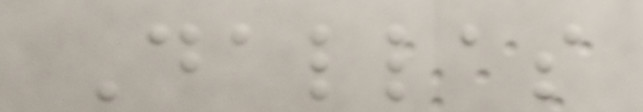Dallas
